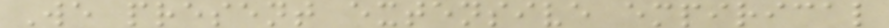We present extensive empirical
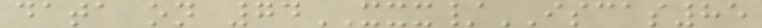data on 74XXX/ISCAS85
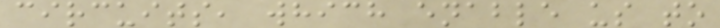circuits, which enable us to
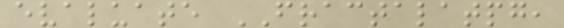evaluate FRACTALATPG,
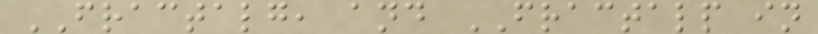FRACTALG, and FRACTALP in
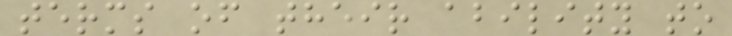terms of their ability to
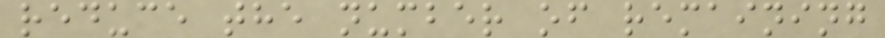reduce the number of remaining
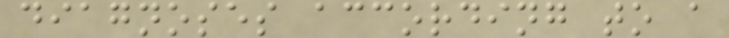diagnoses according to a
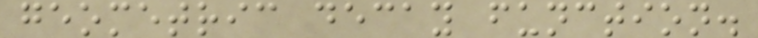geometric decay function.
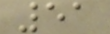51
